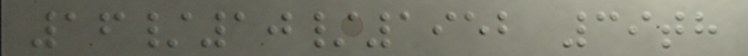16/10/1952 39th
